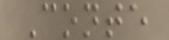Conte
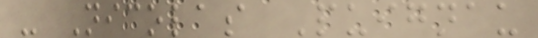- Nicolas Puignau
